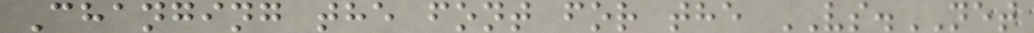Changing the font for the VS.NET
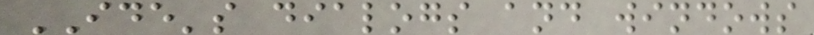IDE's dialogs and windows
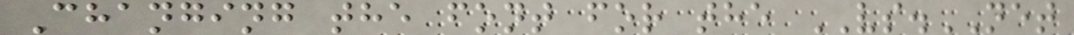Changing the font for the VS.NET
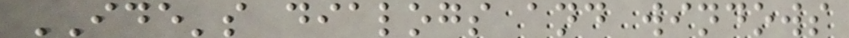IDE's dialogs and windows
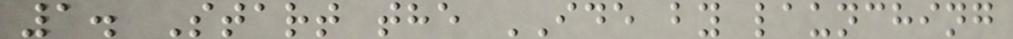1. Start the IDE by launching
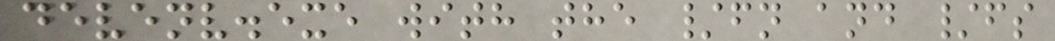devenv.exe with the /fn and /fs
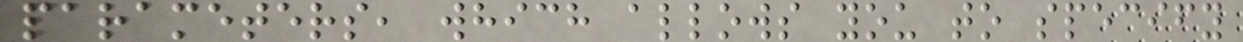parameters, which allows you to specify
